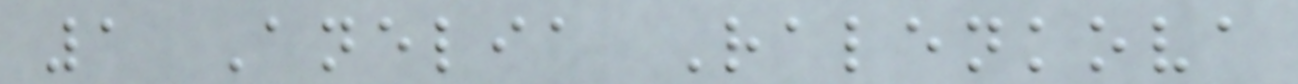1 Anelia Ralenkova
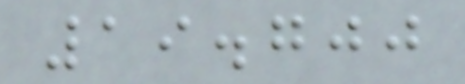19.700
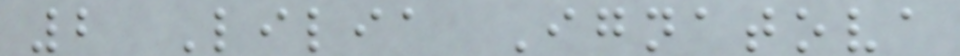2 Lilia Ignatova
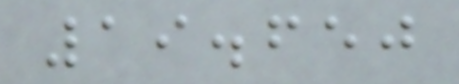19.650
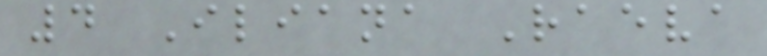4 Iliana Raeva
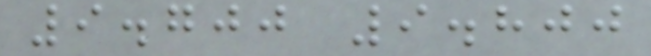9.700 9.800
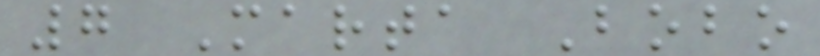7 Marta Bobo
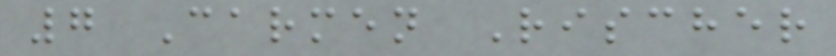7 Carmen Rischer
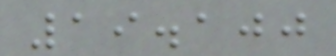19.100
